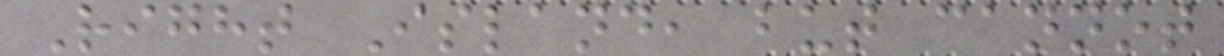Right Island, but cannot
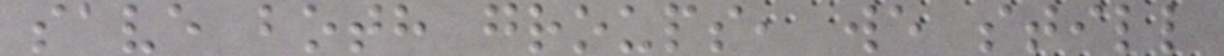save both groups, we still
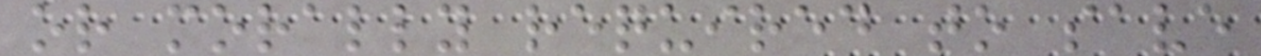or morally required to save
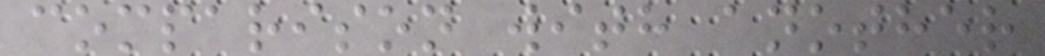comparison with another
